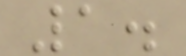1.
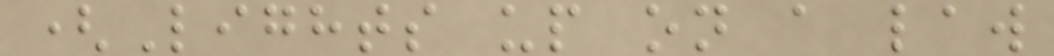(Lights up on a law
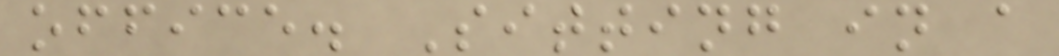office. Sitting in a
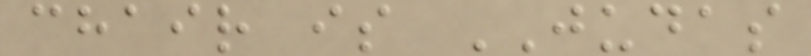chair is JUDAS
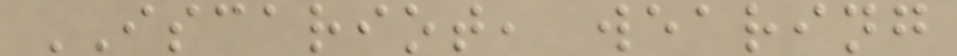ISCARIOT, wearing
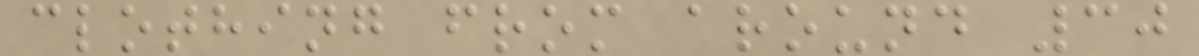clothing from around 30
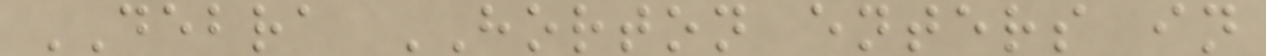DEBRA HORTON enters in
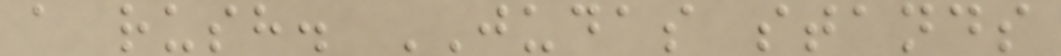a rush. JUDAS stands
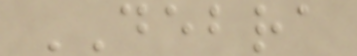DEBRA
